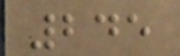245
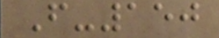F-150
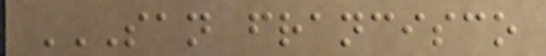SAN FRANCISCO
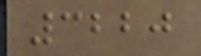3220
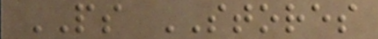PS STORES
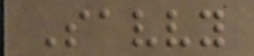Savvy
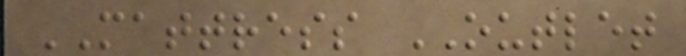MATTRESS OUTLET
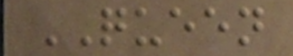QUEEN
